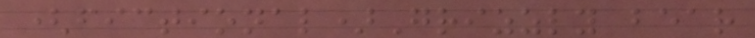(fictional)Grizzly bear
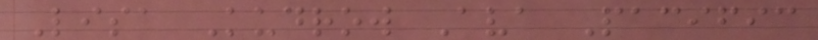Lisa Kudrow Ava Pacific
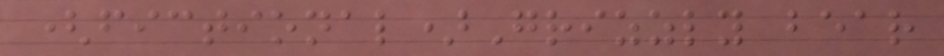(fictional)Grizzly bear
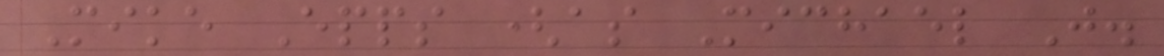Mike Epps (as Michael J.
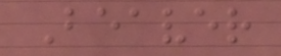Beaver
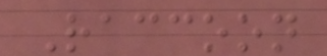Raccoon
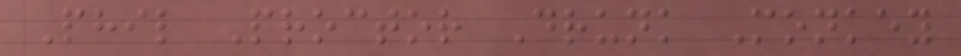Phil Proctor Drunk Monkey
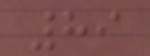89
